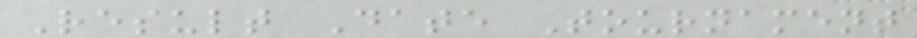Result Date Tournament
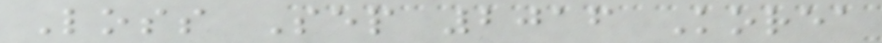Loss Sep 2016 Korea
